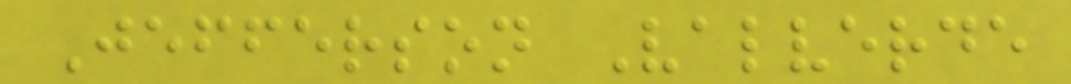Jefferson Valverde
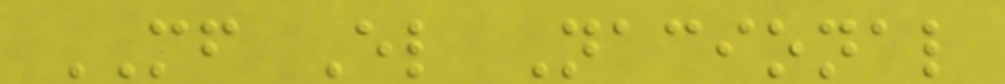MF El Nacional
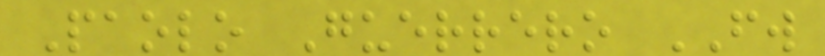Paolo Guerrero FW
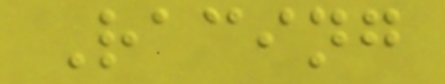Racing
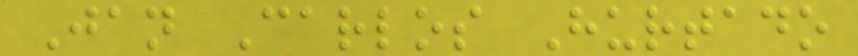Jan Carlos Hurtado
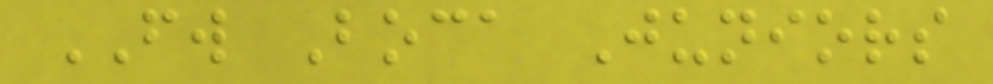FW Boca Juniors
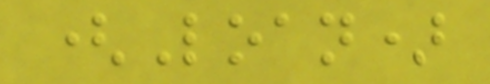(Loan)
